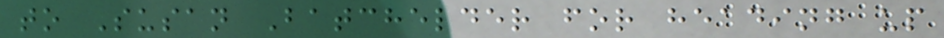to Susan Batchelder for heading up
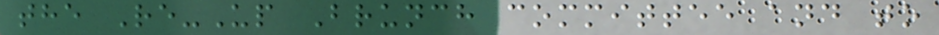the Re-Up Brunch committee and to
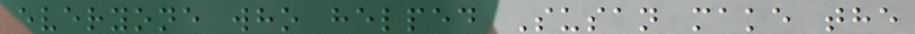everyone who helped Susan make the
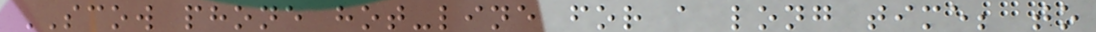SCOW phone hot-line for a long time; to
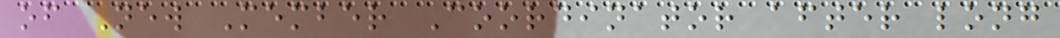of New Member Coordinator after long
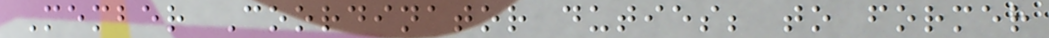Member Coordinator duties; to former
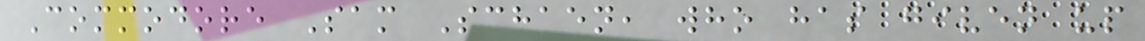Commodore Sam Schaen, who has given up
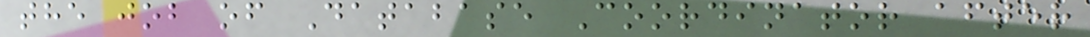the job of Database Coordinator after
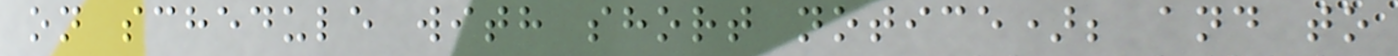on schedule with short notice); and to
